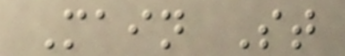Main St
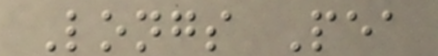Longs Pea
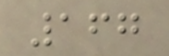167
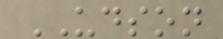UDSON
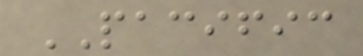PACIFIC
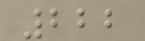222
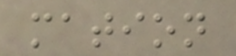mation
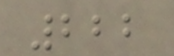222
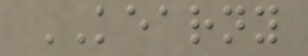KEARNY
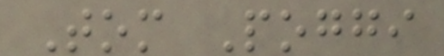Tom Poggi
